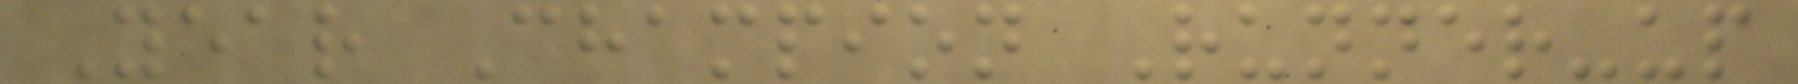Year Champion Runner-up
